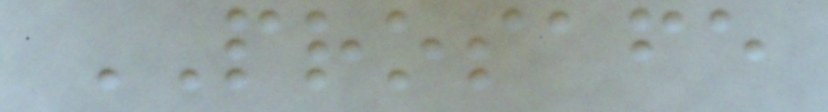PROSAFE
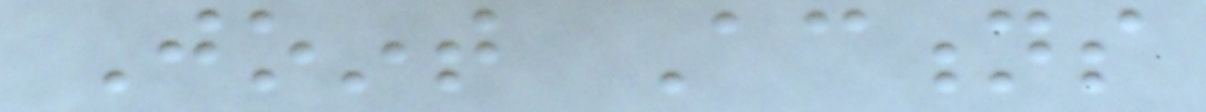Joint Actions
